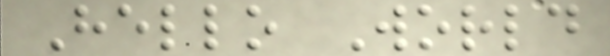Hello World
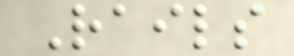Rails
